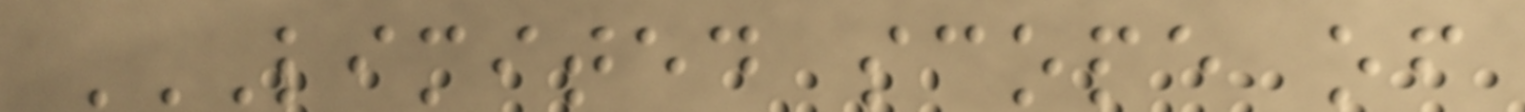LIMITED SCOPE OF
